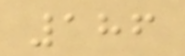186
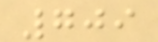709
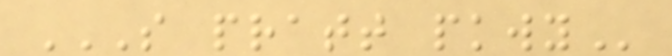S PRATT PKWY
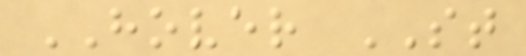HOVER ST
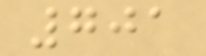701
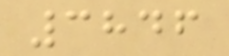3846
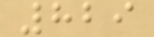829
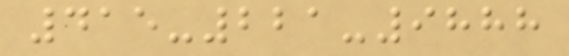415-221-9888
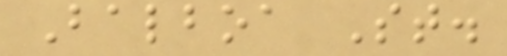Balboa St.
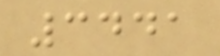3441
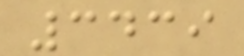3439
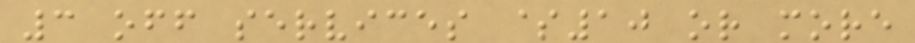3 off services $10 or more
